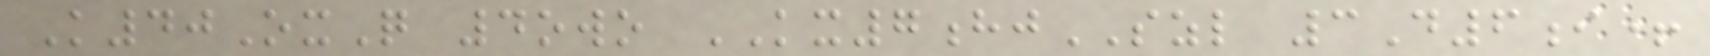K40OxQ 4owo KX7hjSZL 3D6i+
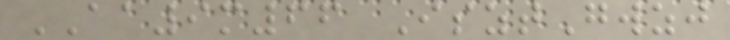AA9m66 IsztGwzj
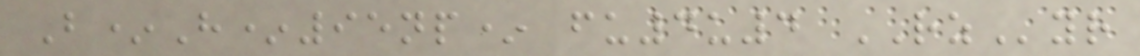B*H*95np* fu4u4 RZyr
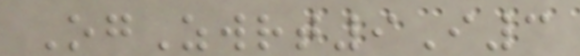OgZwrt9I3
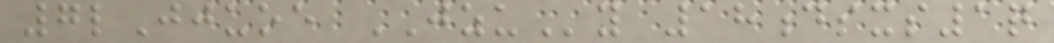7lJjuoe JZUy 18dsxs1q
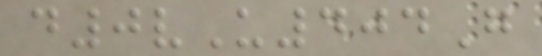d0vU404G
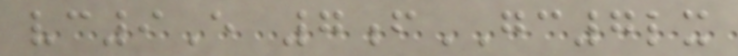vc9E 7fGC7lx
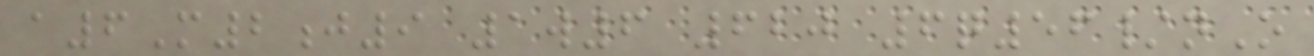a6M2j9 1w6 620 6q56/nO
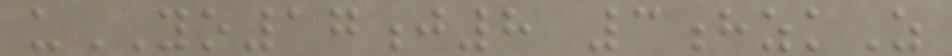uYO17j8 3hzkZ
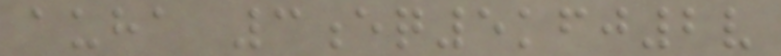auha 3eq5kfj2v
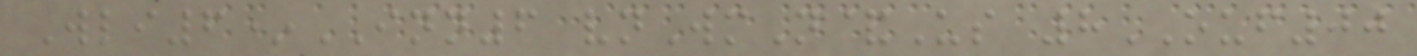Wli6*INN6 vnWmN&Us 8OUF00
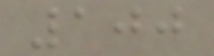100
